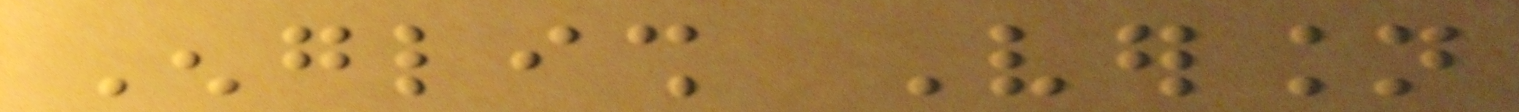English Version
